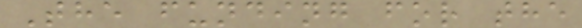The funding for the
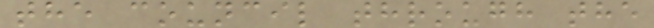the council through the
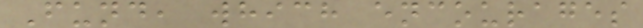Fund, which encourages
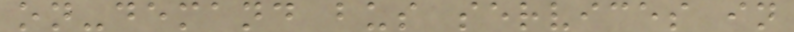on-demand bus services in
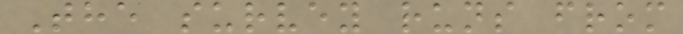The survey runs from
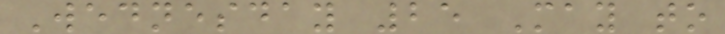Wednesday 25 May to
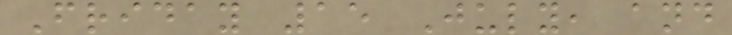Friday 15 July, and
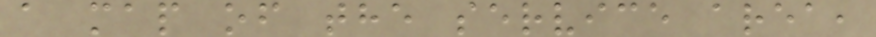a map of the service area,
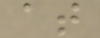at
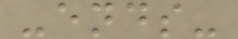-ends-
